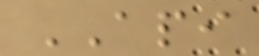API
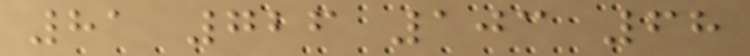81 726 103 68
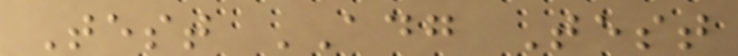Test ADG Test
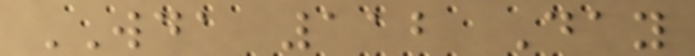WDA 112 Day
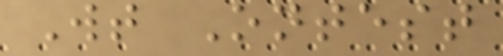Wt Ontest
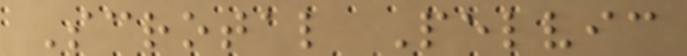Scrotal Pelvic
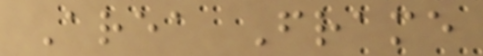Area Frame
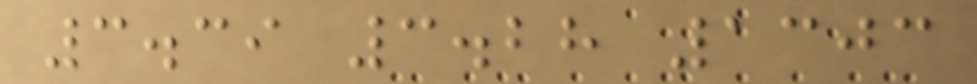3.39 3.28 1303
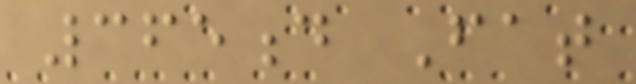365d Fat
